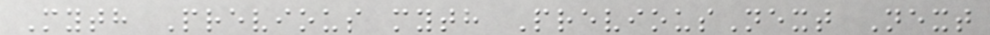Myth Previous myth PreviousNext Next
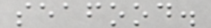seafood.
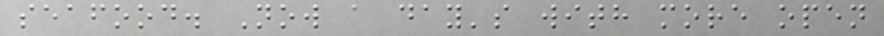seafood. Now a day's with more open
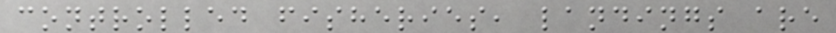controlled fisheries, landings are
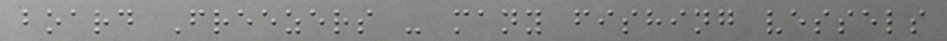board Freezers - many fishing vessels
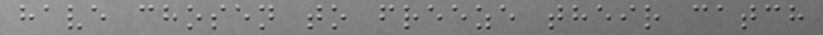have chosen to freeze their catch
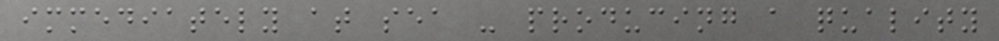immediately at sea - producing a quality
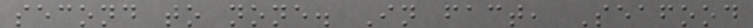second to none. In fact, Seafood
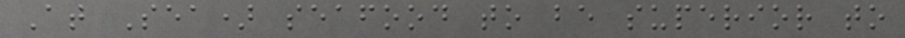At Sea) seafood to be superior to
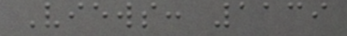Views: 1139
